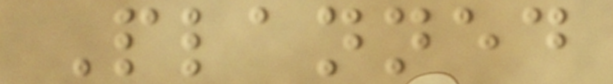Planned
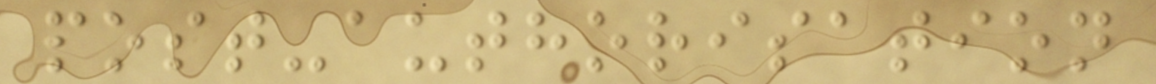post-authorisation
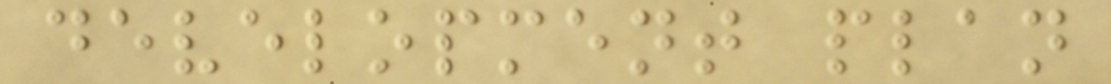development plan
